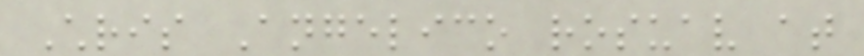Chris Angelico rosuav at
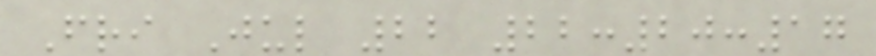Fri Jul 22 22:20:17
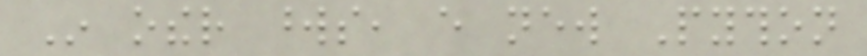In other words, every new Python
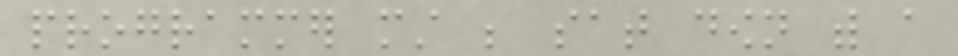programmer must be sat down with a
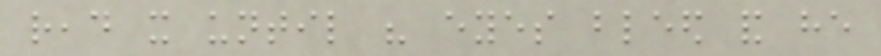read it until his eyes bleed and he
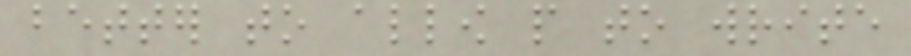better to allow people to write
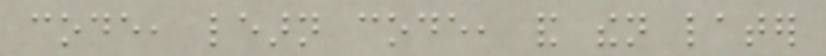code, learn code, and then later
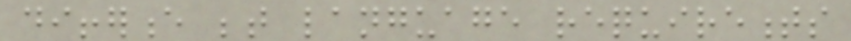difference between language requirements
